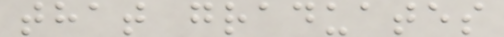that graduates
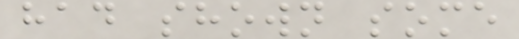had shown some
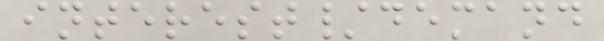interest/demand
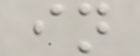in
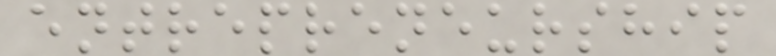entrepreneurship
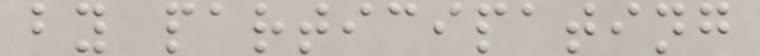by participating
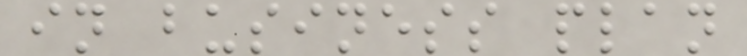in business plan
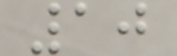10
